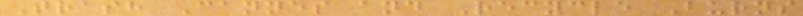Trash Cannes and Recycle Burns
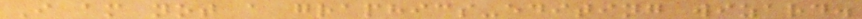I am not a graphics-editing wizard.
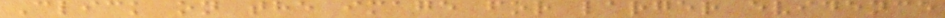Click on the image for larger evidence
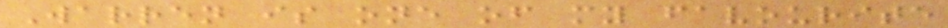Warren is one of my favourite
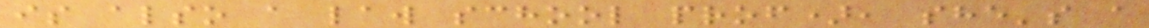is also a law school prof), she's a
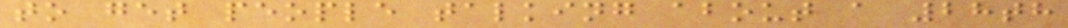to get people talking about a 28th
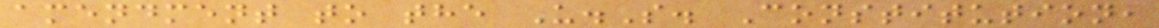amendment to the U.S. Constitution,
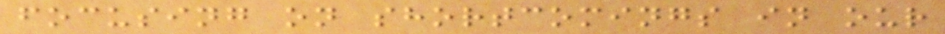focusing on shortcomings in our
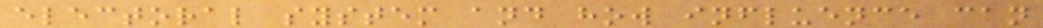electoral system and how influence can
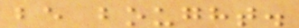be bought.
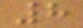8
